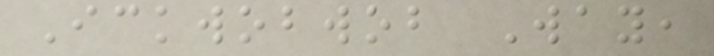Ickwobwob Way,
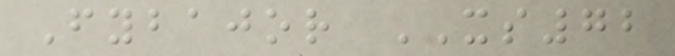Fybajor XS72
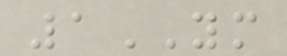1YM
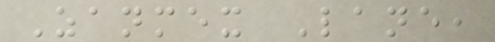Zanmex Lane,
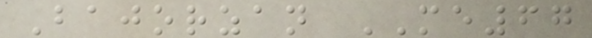Bajorzan ME67
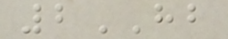2HB
